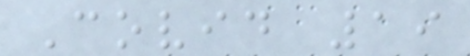Covid 19
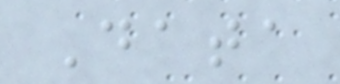Data
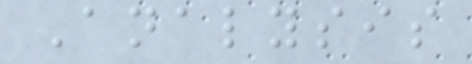Analysis
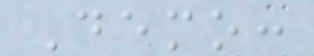Demo:
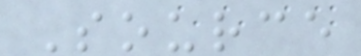Source
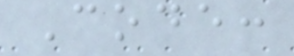Code:
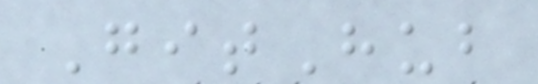GitHub
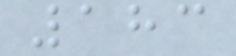183
